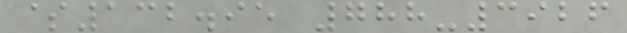$132.95 788-3926
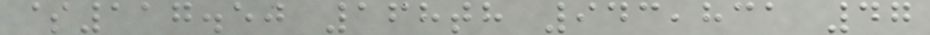$117.50 168th 943,831 47
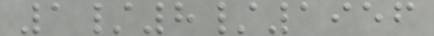1/8/1956
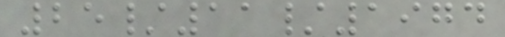25/11/1974
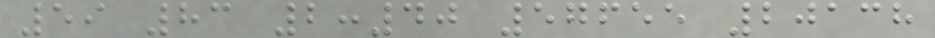59 83 2:40 57655 20138
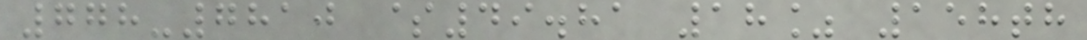778-7810 $49.81 18% 158th
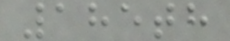185th
